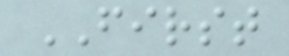FIRST
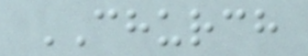CHURCH
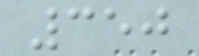350
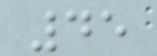45
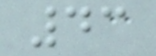43
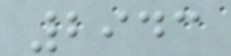2943
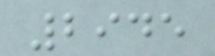2945
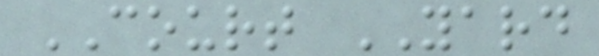COURT YARD
